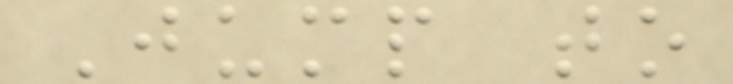Jump to
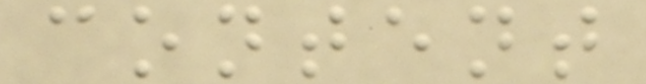content
